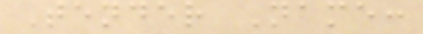Tender Name:
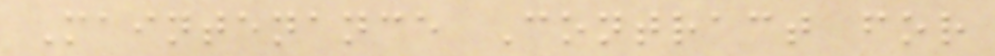Maintenance Contract for
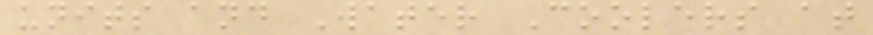units and Water Coolers at
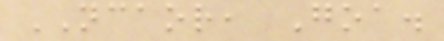NCAOR, Goa.
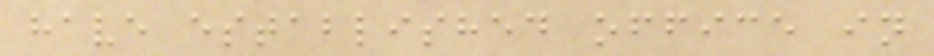have established office in
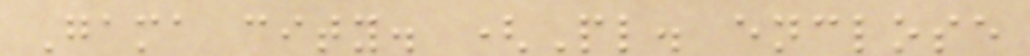Gama city. (Pl. enclose
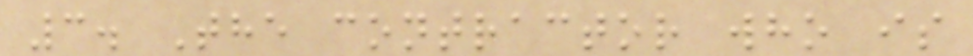3. The contractor who is
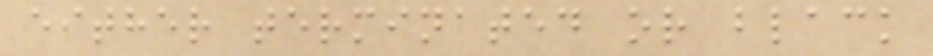either terminated or black
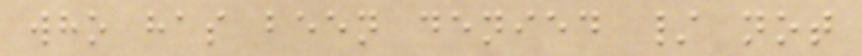who has been denied / not
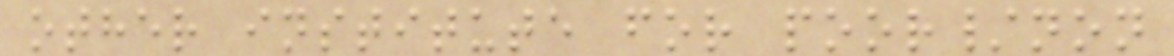other institute for poor/non
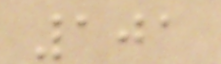101
